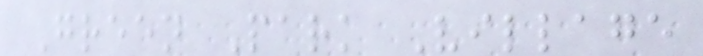Green Park Village
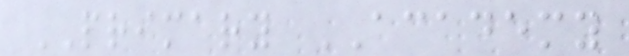PRIMARY ACADEMY
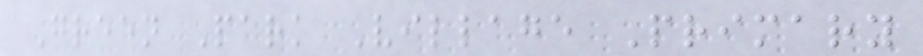Green Park Village Primary
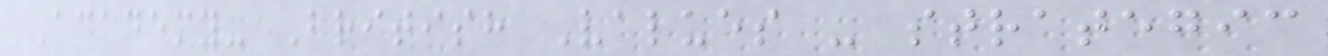Academy- British Values - strategic
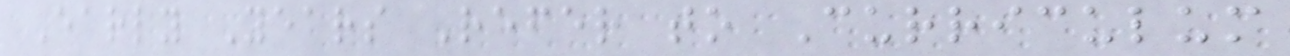Early Years Refer to Curriculum
